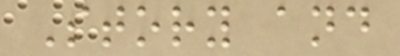Story and
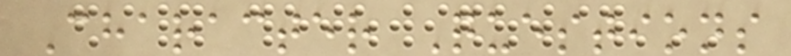Character Questions
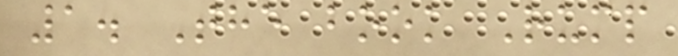1. The book Rump
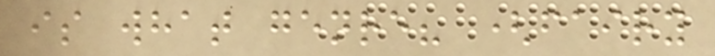is what genre? (fairy
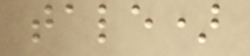tale)
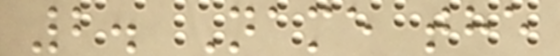2. Name the
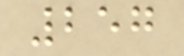257
